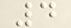4
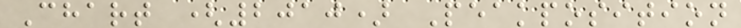Chart (2010) Peakposition
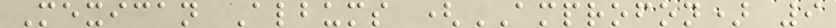Mexican Albums (AMPROFON) 9
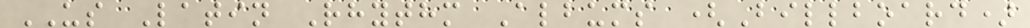US Latin Rhythm Albums (Billboard)
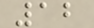12
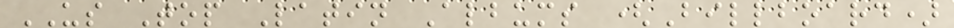US Top Latin Albums (Billboard)
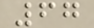67
